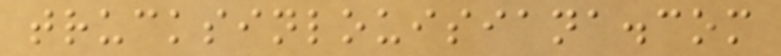trucksinlouisiana.com
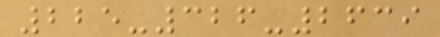225-326-2639
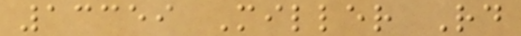13359 Miller Rd
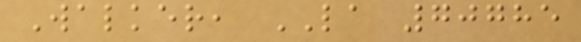Walker, LA 70785
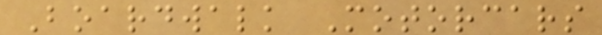Boardwalk Motorcars
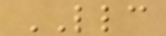LLC
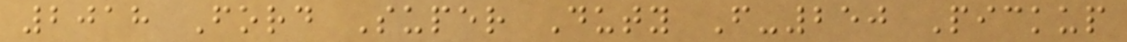2018 Ford Super Duty F-250 Pickup
